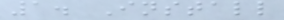1. Install
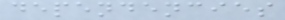dependencies
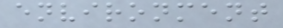environment
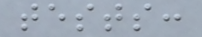tests:
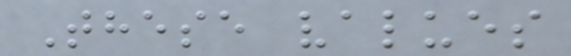These values
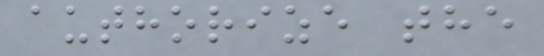authorize the
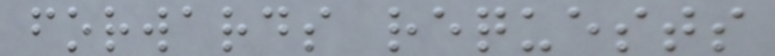forwards requests
